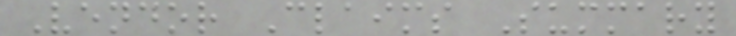Vendor Claims Summary
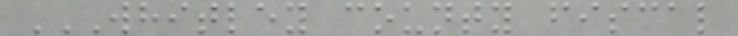WHITLEY COUNTY FISCAL
